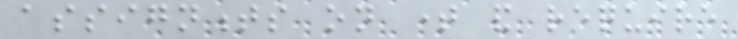assignments on time and require
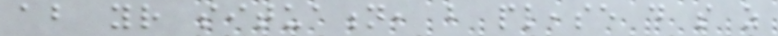about your situation, but please do so as
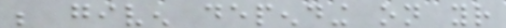be given depending on your
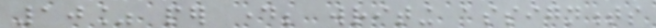10% per day; writing assignments
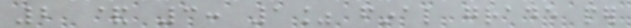2 & 3: 1% final grade per
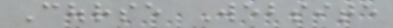Course Website
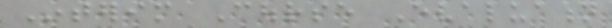Interim Course Evaluation
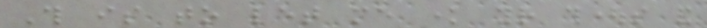This is to let me know your thoughts and
